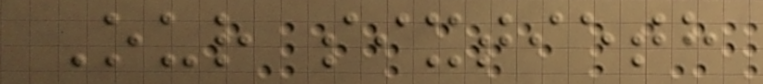Our sixtieth
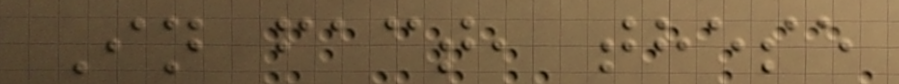In fact, these
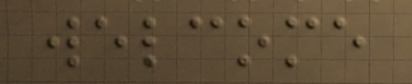welcome
